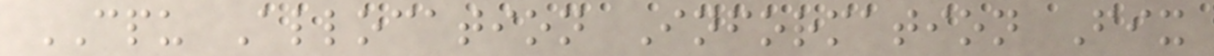CPU Allocation Information Fix
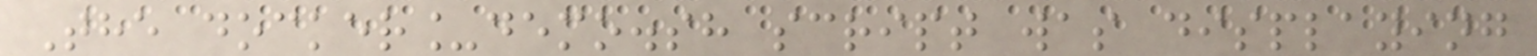The docker_demo.sh script was displaying
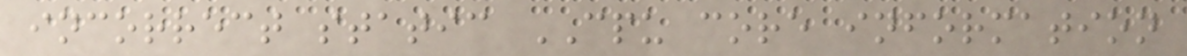incorrect static CPU core information
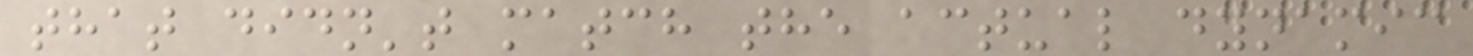that didn't match the actual dynamic
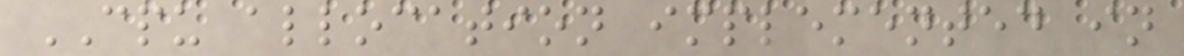CPU allocation implemented in
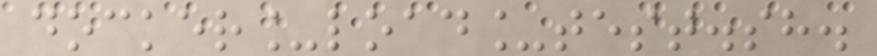docker_load_test.sh.
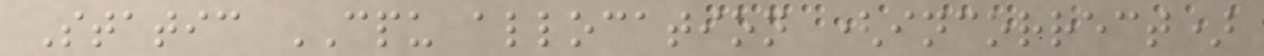Static CPU allocation (incorrect)
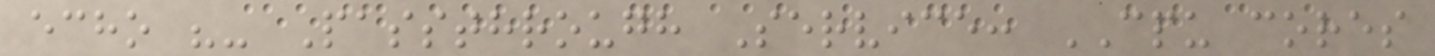echo "- Passthrough Service: CPU cores
